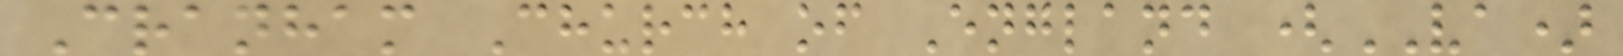Cranham Church of England (VA)
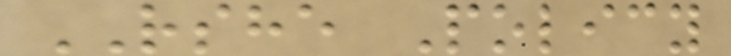RSHE Policy
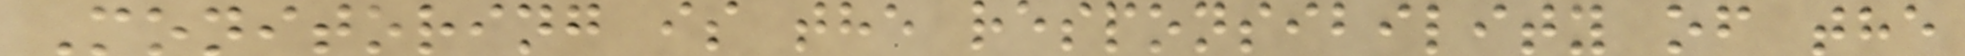Monitoring is the responsibility of the
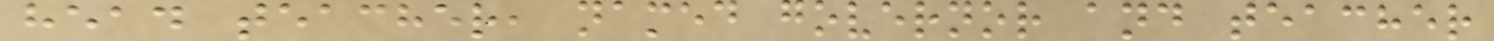head teacher, named governor and teacher
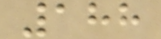188
